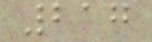217
